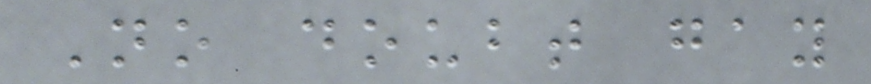No doubt gay
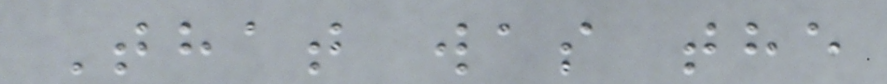That was the
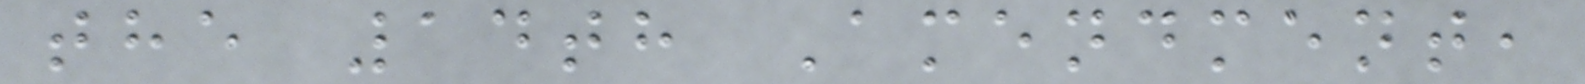the 14th Amendment,
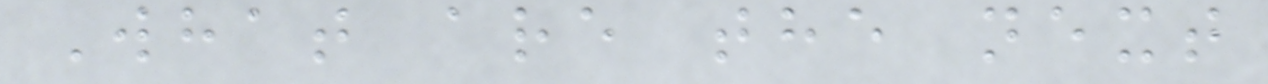What are the next
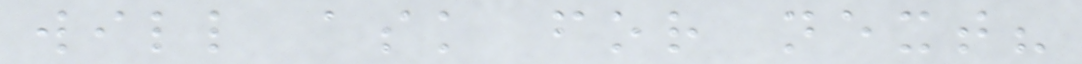will ask for next?
